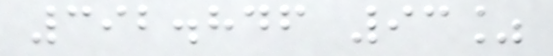392.846 93%
